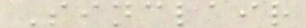Sinclair
